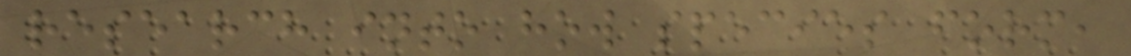research into how species form,
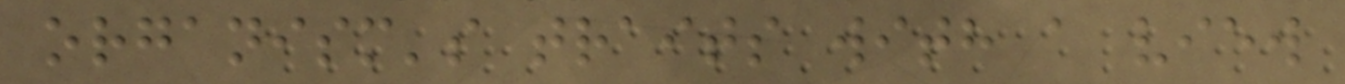organism's traits with a view
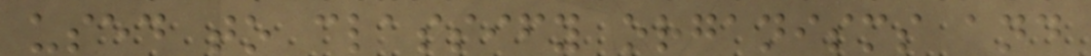used to classify organisms and
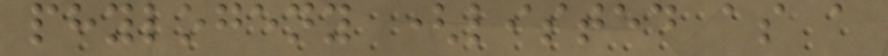phylogeny (listed as a
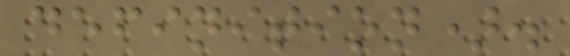definition).
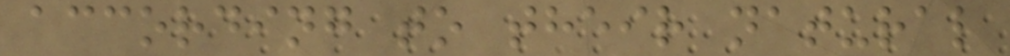according to their natural
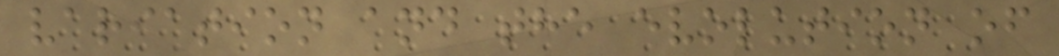variation and the evolution of
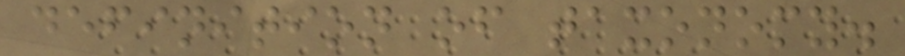definition of taxonomy.
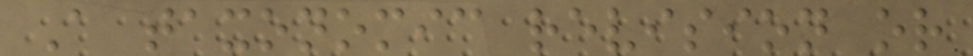A taxonomic revision or
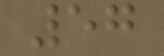57
